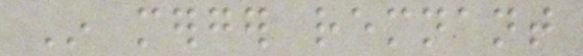In merger remnant
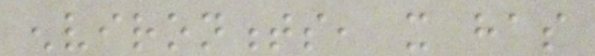environments, it has
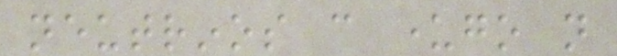neutrinos can undergo not
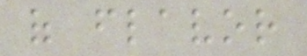of flavor
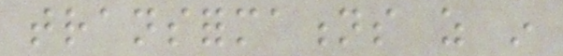transformations as in
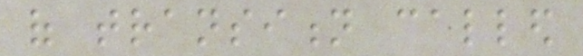of transition called
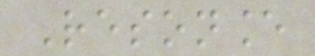Resonance
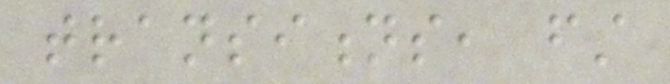transitions, first
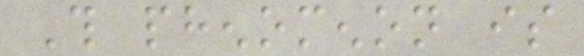This phenomenon is
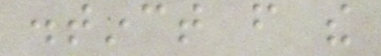distinct from the
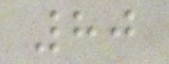80
